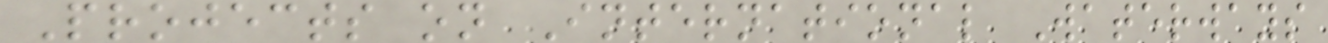Projects on International Waterways
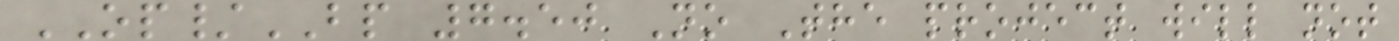OP/BP 7.50 No The project will not
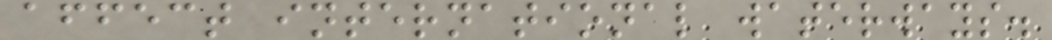affect international waterways.
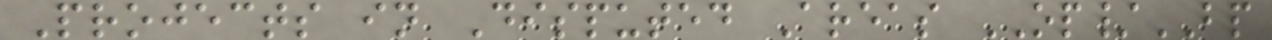Projects in Disputed Areas OP/BP
